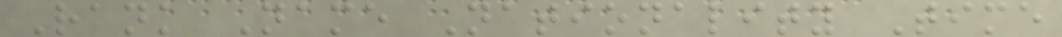Rank Name Nationality Time
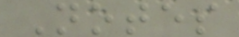Notes
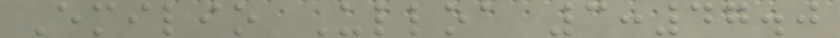Emilio Ulloa 3:47.0
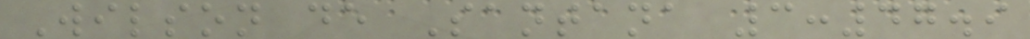Wilson de Santana 3:47.9
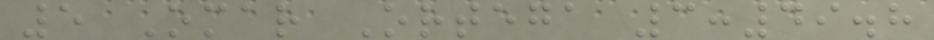5 Omar Ortega 3:49.8
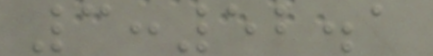3:52.1
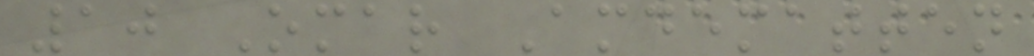10 Omar Amdematten
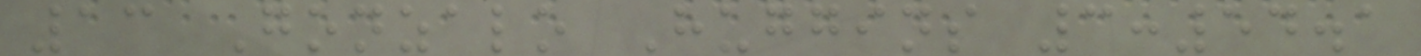13 Gonzalo Huggins 3:54.1
